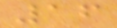16
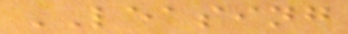LEASING
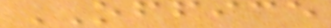OFFICE
